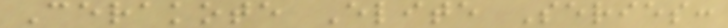Cerakote Elite Series:
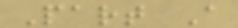Part A
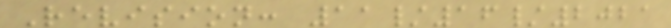Revision: 11/16/2021
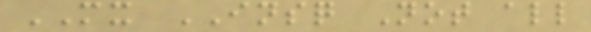MX INSQ Not all
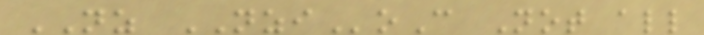NZ NZIoC Not all
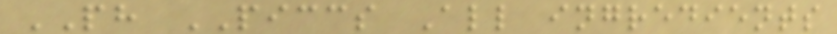PH PICCS All ingredients
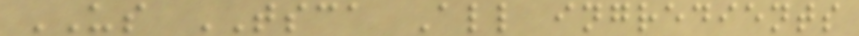US TSCA All ingredients
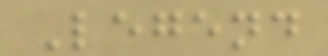Legend
